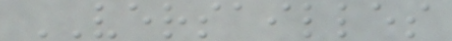VERSAILLES
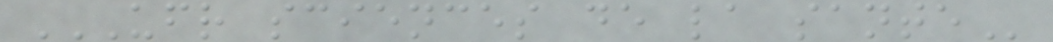UFR SCIENCES DE LA SANTE
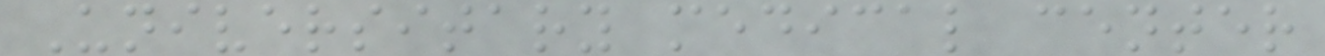Universitary medical center
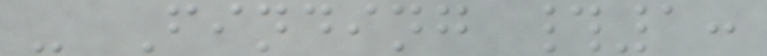- Finding #1:
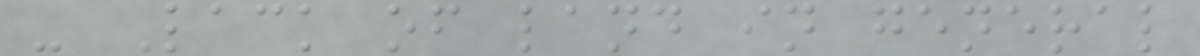- Lack of land in general
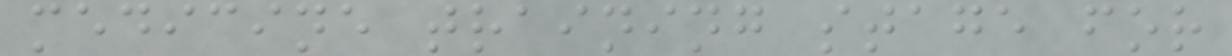medicine training stage for
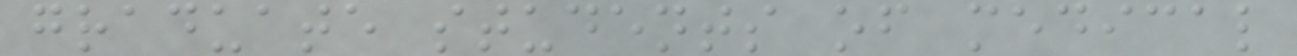graduate students of medical
